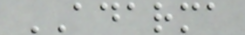ADARMA
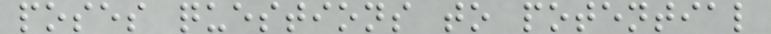poses questions to potential
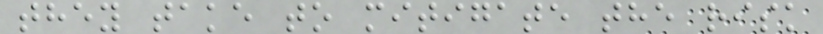they take to mitigate the risk
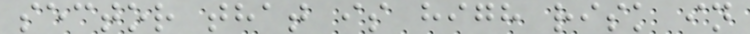sector that is high risk in
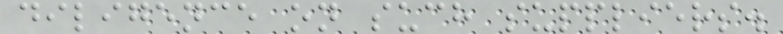diligence on such suppliers.
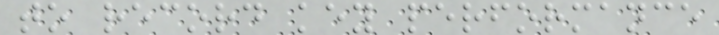to record key performance
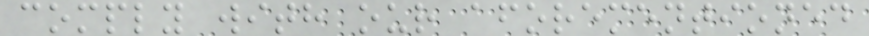comply with our aforementioned
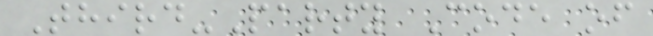Third-Party Code of
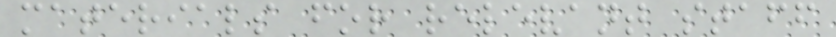materials for relevant staff
